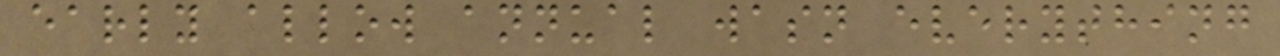early allow annual wasn everything
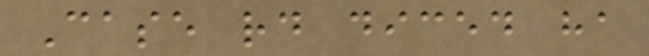Case rd diced ha
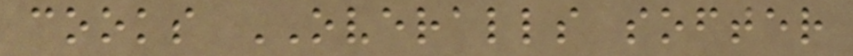cooks OVERALLS softer
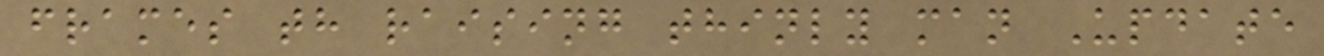frames th raising thinly man Update
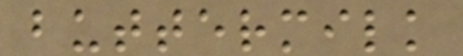buttermilk
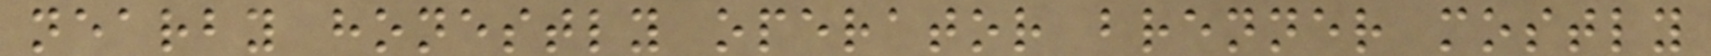nearby honestly operator brenner mostly
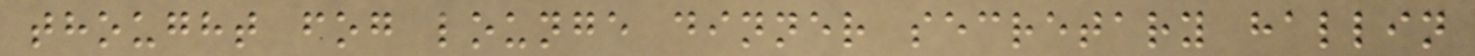thought fog lounge dinner secretary hallin
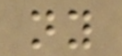ny
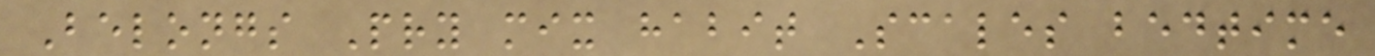Belongs Pry mix habit Scales bedtime
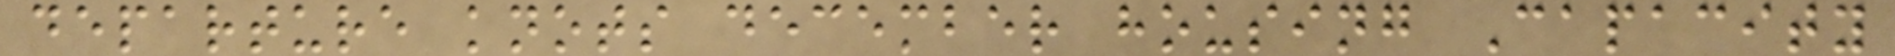departure knots december housing Capacity
